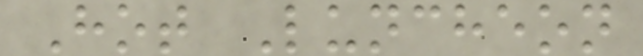Hot Luncheon
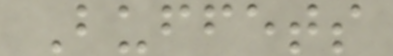Buffets
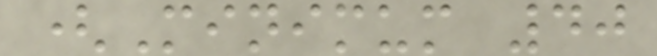(Minimum 40
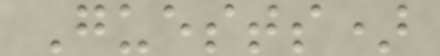Guests)
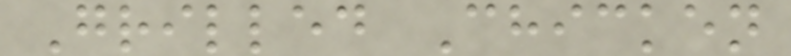Grilled Chicken
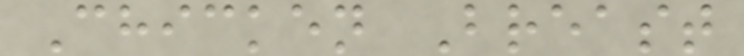Chicken Breast
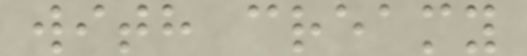with creamy
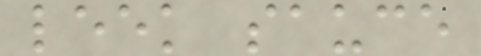leek sauce
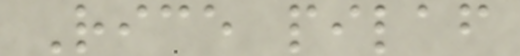Rice pilaf
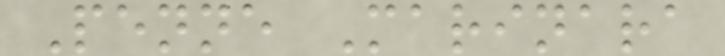Penne Marinara
